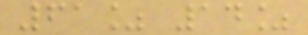61% 14%
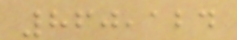860,124
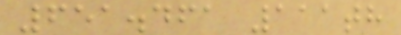651.461 111th
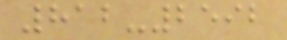812-2592
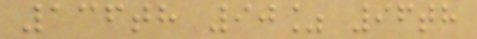136th 90% 96th
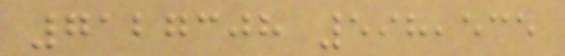7127308 598,535
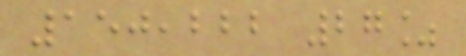150,222 27%
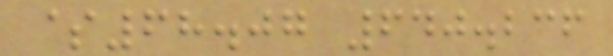$68.07 640.236
